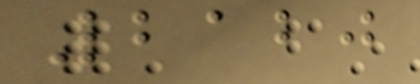2120
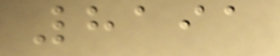8191
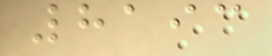8193
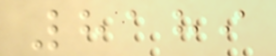8189
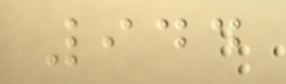944
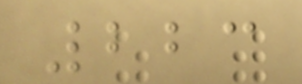223
